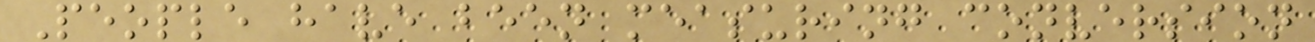People have been measuring conversion
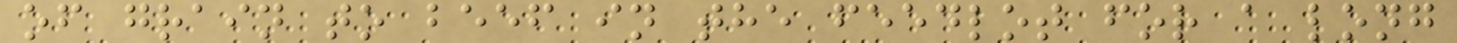of grain to beef in the feedlot for a long
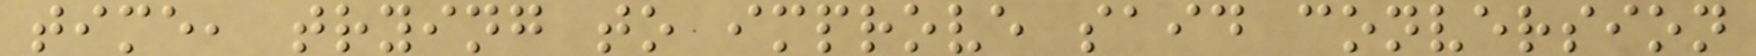time, trying to improve said conversion
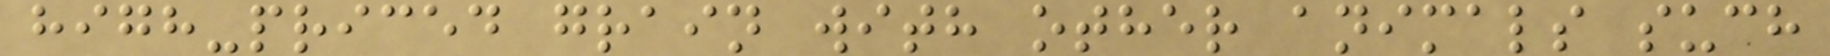high-priced grain with other animals such
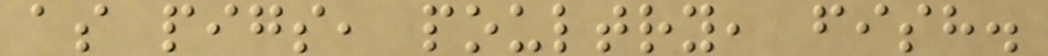as pigs, poultry, fish.
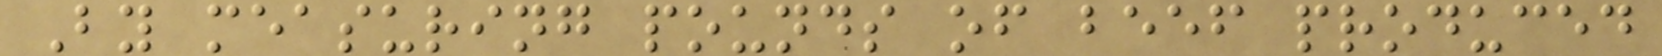By measuring pounds of beef produced
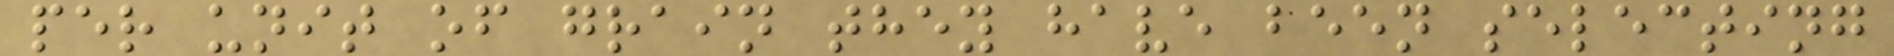per unit of grain they have been selecting
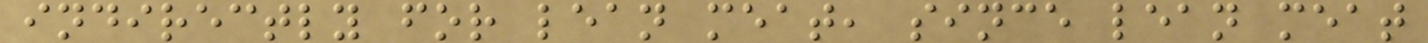indirectly for lean meat, since lean meat
